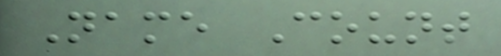Name Count
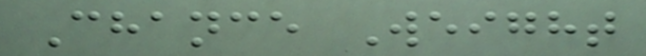Chance Weight
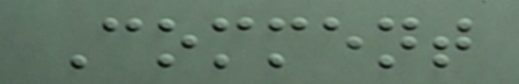Comment
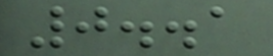0..1
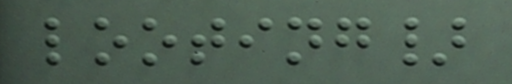looting}
